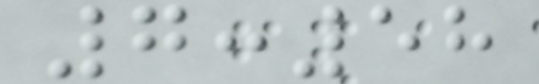7:58
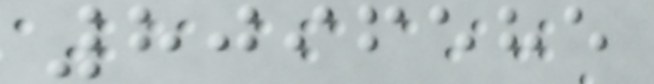8096585
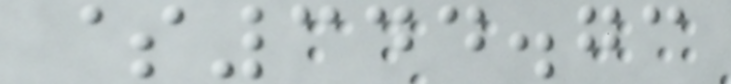$344.73
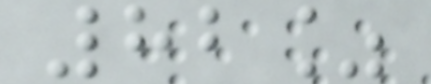82%
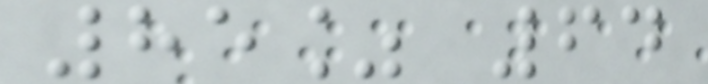85% 64
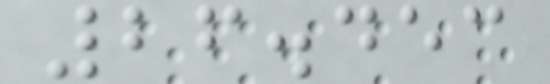26.453
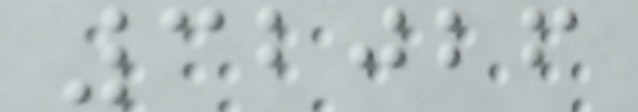32026
